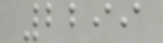2299
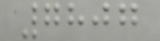7807
